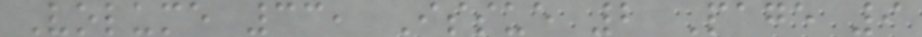Volume 33, Issue 2 Page 9
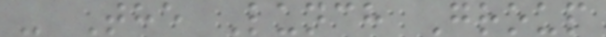- The Lunch Group
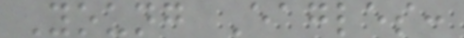Young Eagles:
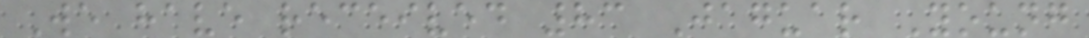We have received 83 Jaguar Young
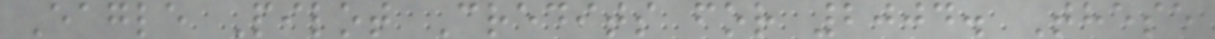Eagle Pilot Credits for 2004. These
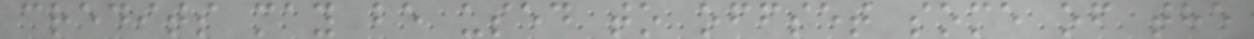credits may be used to offset some of the
